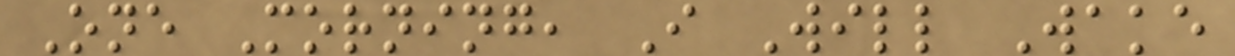One Morning, I Will Wake
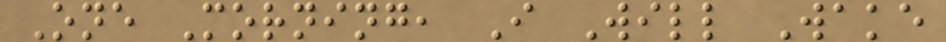One Morning, I Will Wake
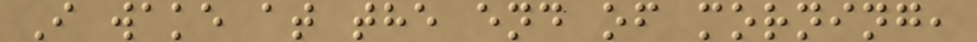I wake at the end of morning,
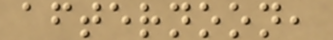afternoon,
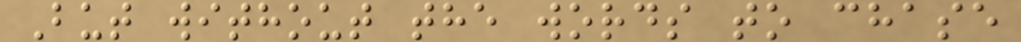But without the words to chase
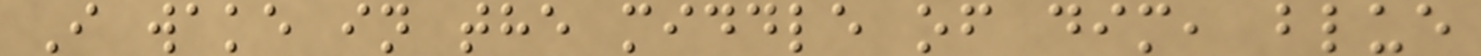I wake in the middle of dim, blue
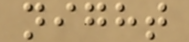night
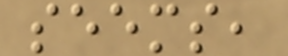seems,
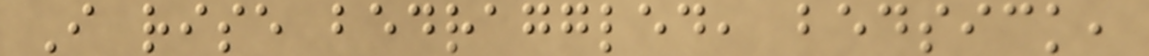I rise bedraggled, bedsick,
